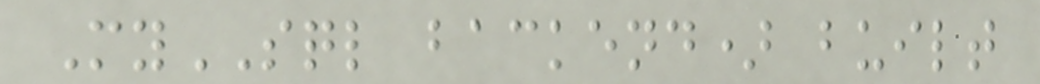MySQL backend) built
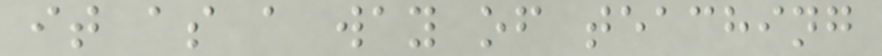it as a way of teaching
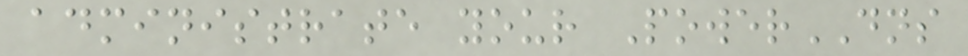administrate your PowerDNS
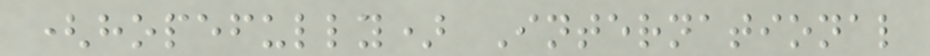(hopefully) International
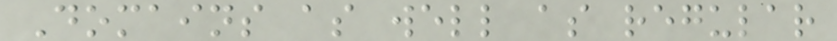Domains as well as regular
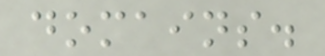domains.
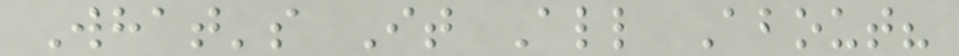What's It All About?
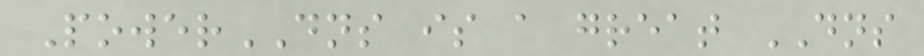PowerDNS is a great DNS
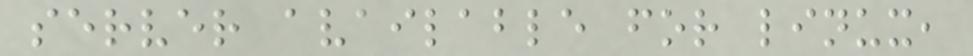server available for linux,
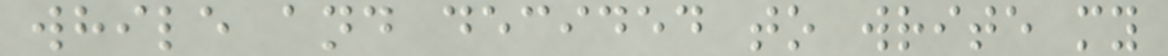while and decided to write my
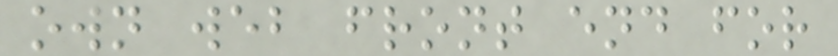own web front end for
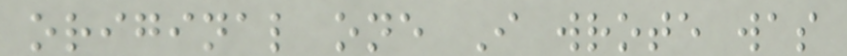original one I wrote was
